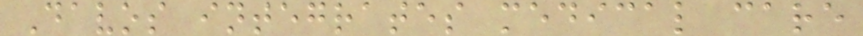Davos integrates medical care
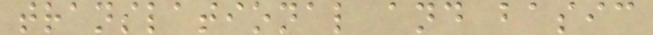translational and basic
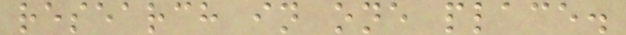research in one place.
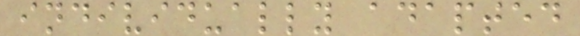individually adapted
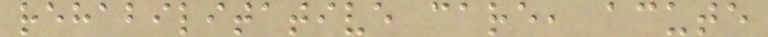rehabilitative care, acute
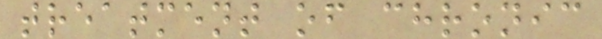treatment of chronic
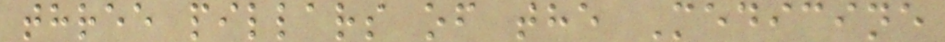three pillars of the Medicine
